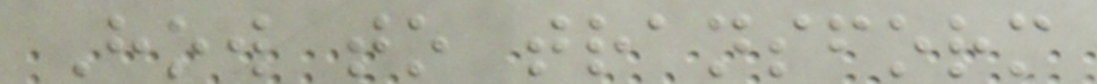How to transform
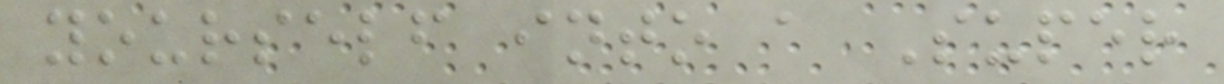yourself into a Super
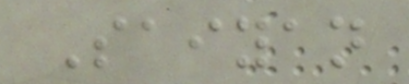Saiyan
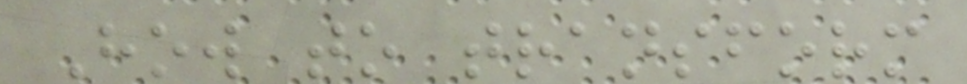How to transform
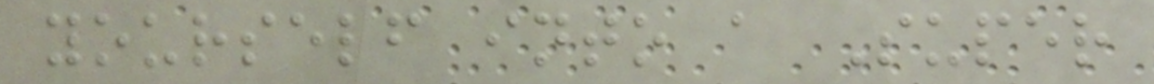yourself into a Super
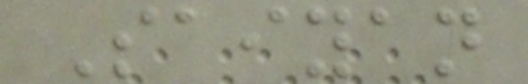Saiyan
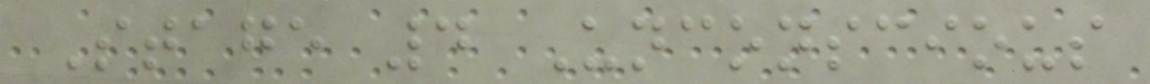Stage 4 Unconscious
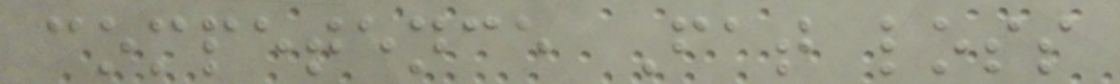competence Fat loss
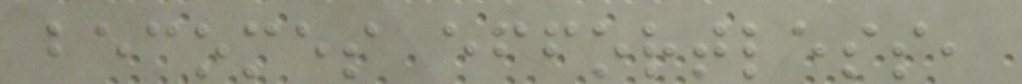becomes effortless,
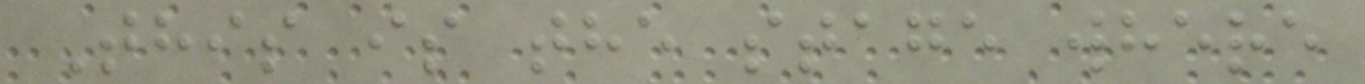This is the stage where
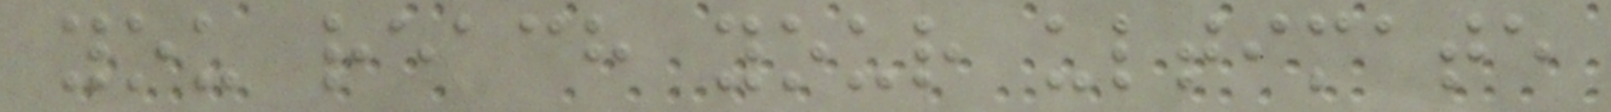you reach your ultimate
